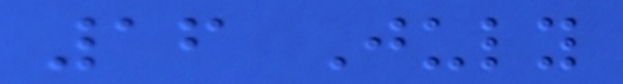16 July
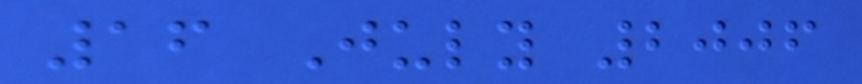16 July 2006
